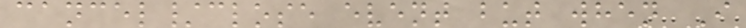cancel/close event but when I
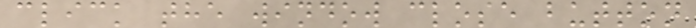click the window close button
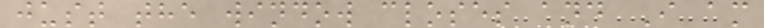just the window closes and I am
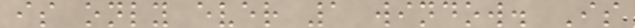is only ever 1 window. Is
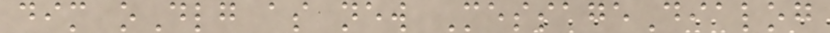dim oDlg as new MessageDialog
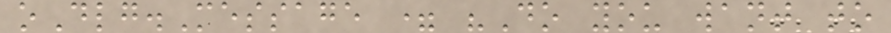oDlg.Message = "Do you want to
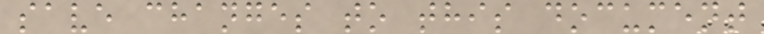save changes to this document
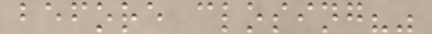before closing?"
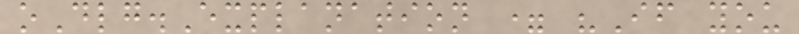oDlg.Explanation = "If you
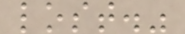lost."
